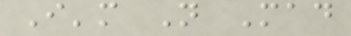I'm Not Mad
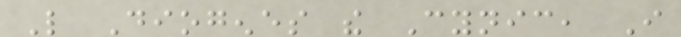Like Diogenes the Cynic, I
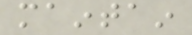maintain
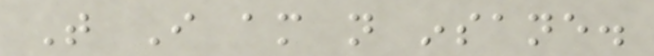That I am not insane.
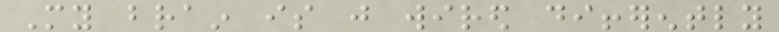My brain is just wired differently
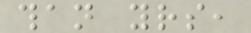than yours,
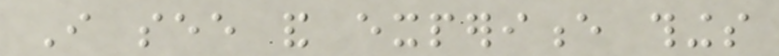I see and experience things
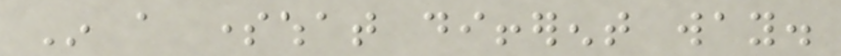In a somewhat different way.
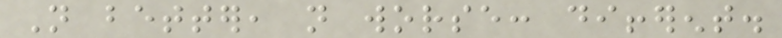Not better, not worse: different.
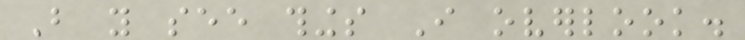But you see things I overlook.
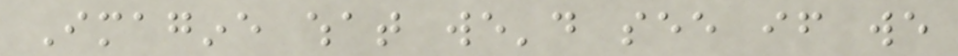Imagine what we'd see if we
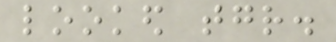looked together.
